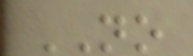NO
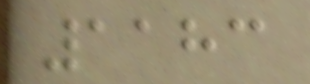1183
